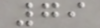79
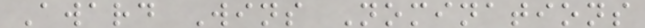Award Wins Nominations
